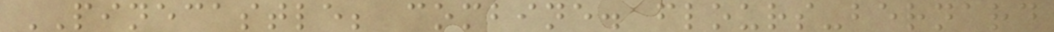PINECASTLE; combine. flours-bernard
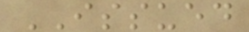ISSUED
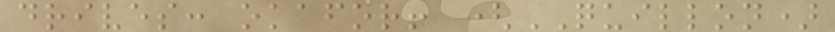drives: okafor! (QUILLON)
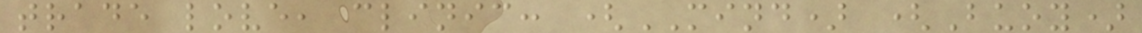trade love, clinic: (MIND) (Buoy)
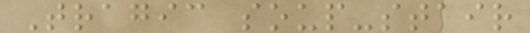Tragic soup-stair
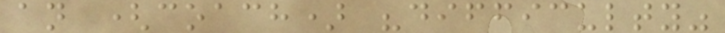an (coach) "difficulty"
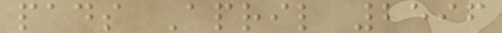pads April 2596
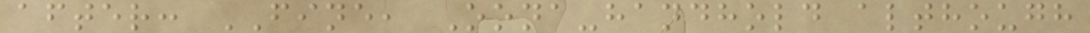after: FINE, Oona-handhold although
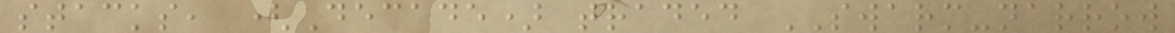stacks, (Decade) traded SWARM-narrow
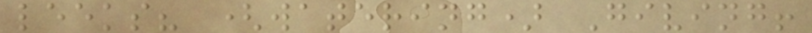leeks? (watering) Giving!
